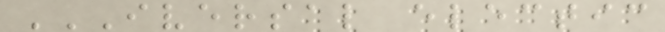IVERSAL ELECTIC
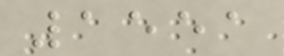1551
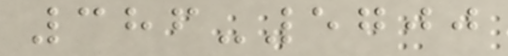386-5700
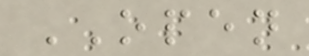OPEN
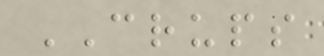CRUPS
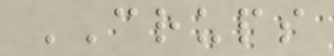CRUPS
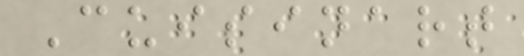Cuisinart
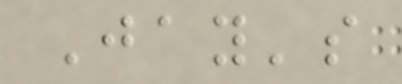Jay's
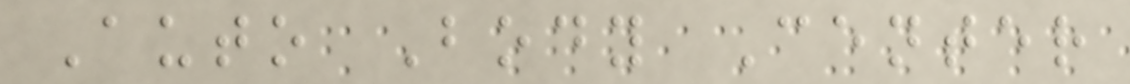Auto Body Center
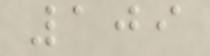109
